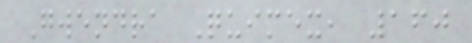Gwendra Quimex, 160
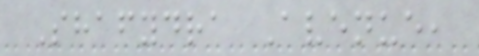Shafydra Avenue,
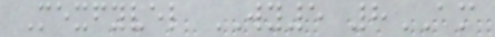Mexfyvel WY5 8AM
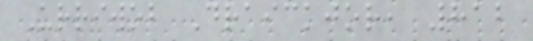Urriwob Draickjor, 812
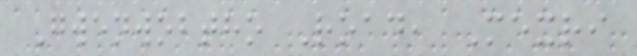Gwenwobtho Road, Mexri
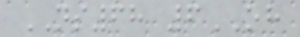NS68 6OH
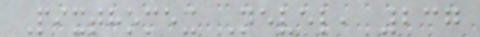Pixthomex Nevel, 237
